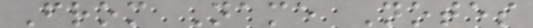From Name Notes
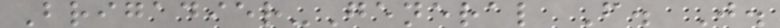Brigadier-General F. J.
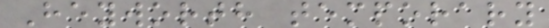Heyworth temporary
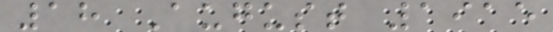18 August 1915
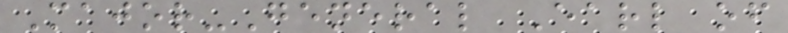Major-General Earl of
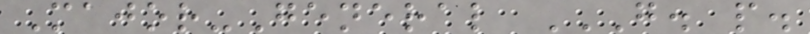Major-General G. P.
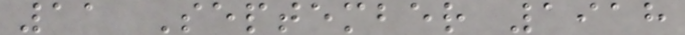11 September 1918
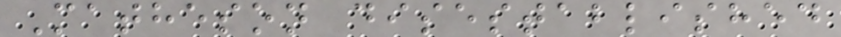Matheson disestablished
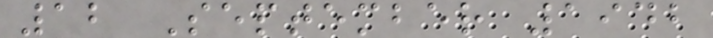12 September 1942
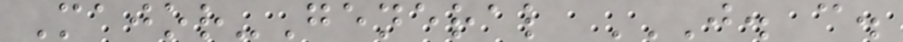Major-General J. C.
